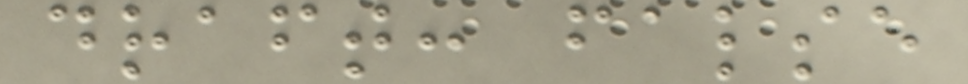draft: false
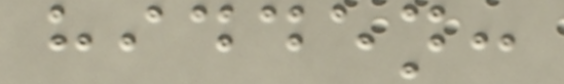hidden:
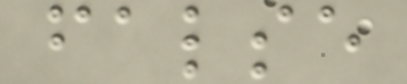false
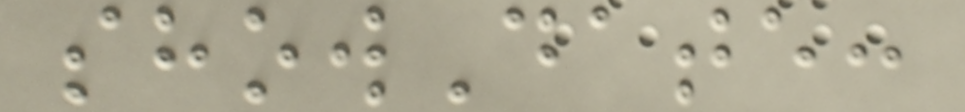showDate:
